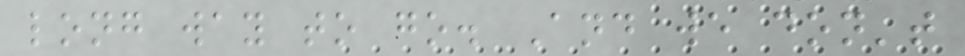long way to go. And we don't
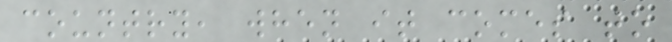country, when it comes to
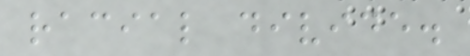racial divide.
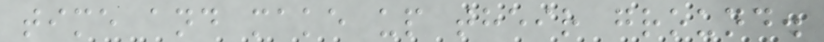time and make up their ground.
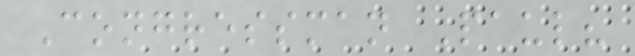Congressman Paul?
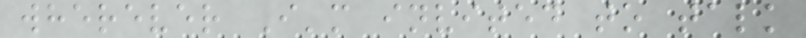wherever I'm invited to talk
